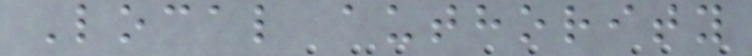Local authority
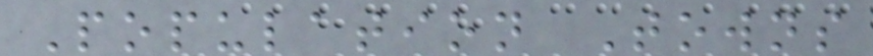Population Towns
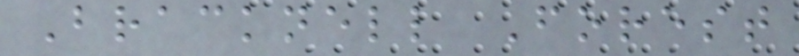Bracknell Forest
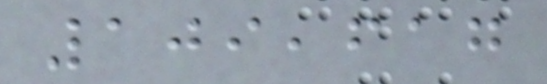109,617
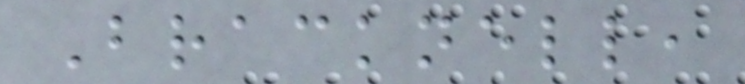Bracknell,
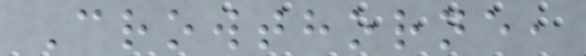Crowthorne,
